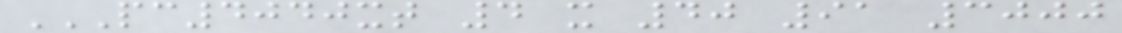PC4040XT 4 X 40 91 3000
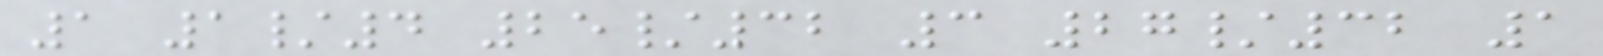1 1/4 25/32 3 27/32 1
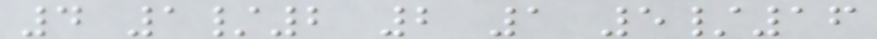4 1/2 2 1 5/16
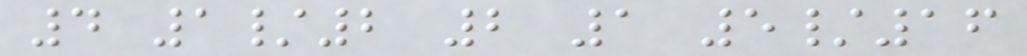4 1/2 2 1 5/16
